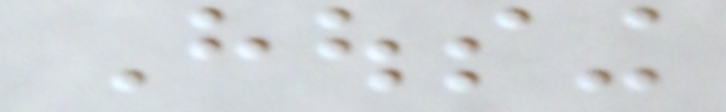Housing
